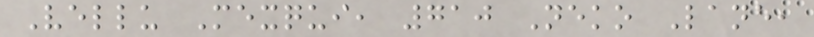Vellu Mexqui, 710 Neko Lane,
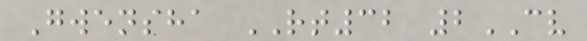Gwensha RT32 2CV
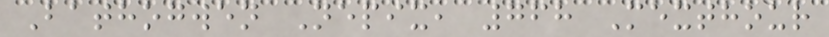Bathogwen Nepix, 768 Mexthour
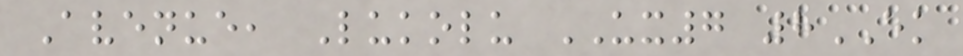Avenue, Lukolu UX7 8EK
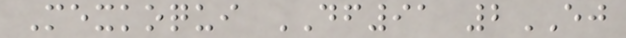Mexkoqui DF91 2EJ
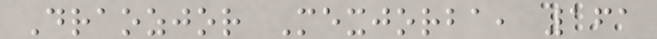Draozjor Mexjorba, 161
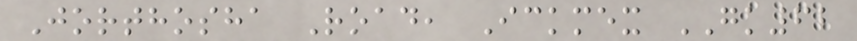Jorthosha Road, Ickmex GK62
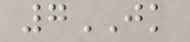7JK
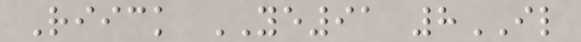Riick YE91 8IL
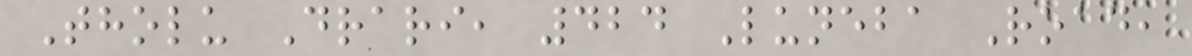Tholu Drari, 424 Luneba Road,
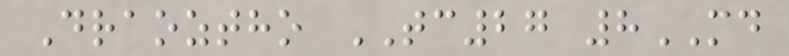Draoztho TC27 8MD
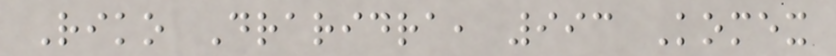Riko Draridra, 993 Komex
